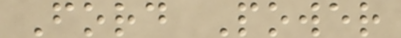Ford Power
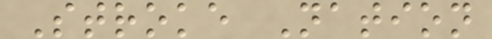Stroke Nation
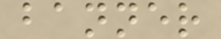banner
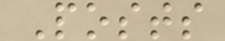Posts
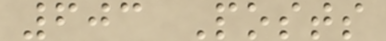603 Posts
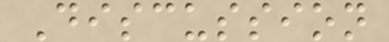Discussion
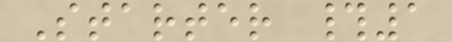Starter #1
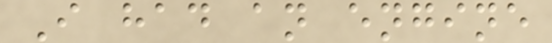I had an engine
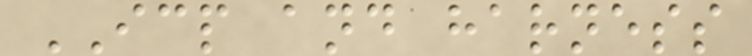ICP and harness
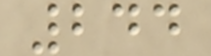244
